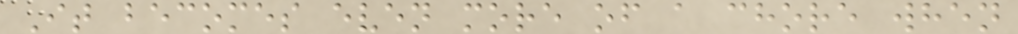It becomes even more of a chore when
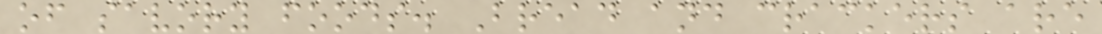of savory foods. Bread and crackers are
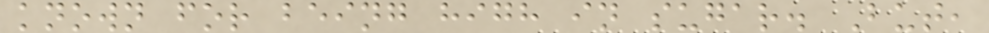known for being high in sugar. But,
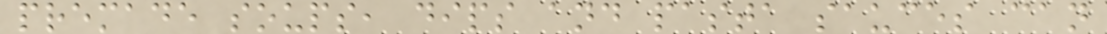premade soups, dips and pasta sauces can
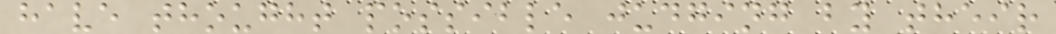have thought possible judging by their
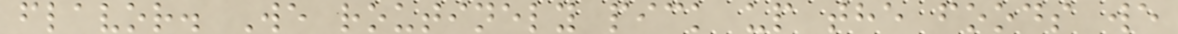flavor. We routinely pick up the foods we
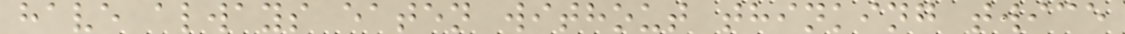have always eaten without thinking twice
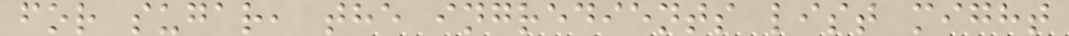for sugar, the ingredients list might
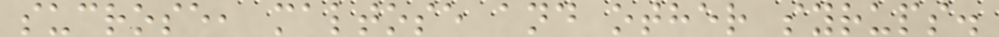sucrose, maltose and other syrups.
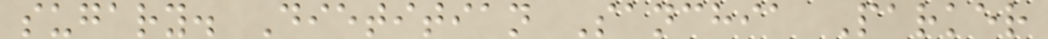sugary. Dietitian Sanchia Parker
